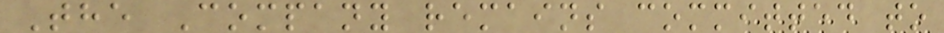The Company remains committed to
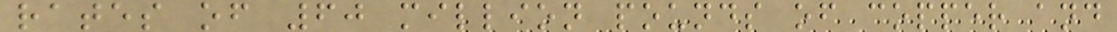rates of 60 million pounds of copper and
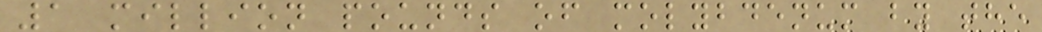1 million pounds of molybdenum by the
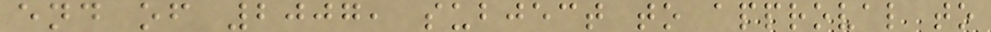end of 2007, subject to approval to
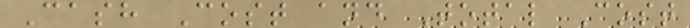Cash Cost and Total Cost
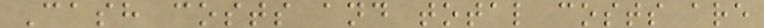Cash costs and total costs are
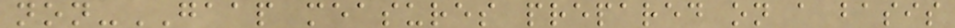non-GAAP measures prepared on a basis
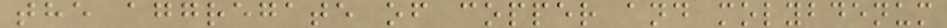the aggregate of copper and molybdenum
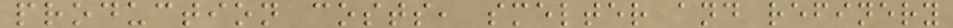production costs, smelter and refinery
